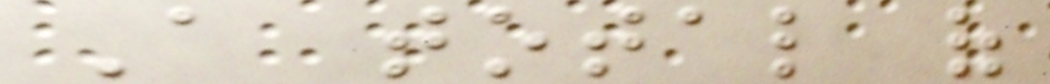A total of
